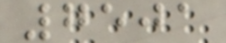7501
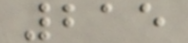215
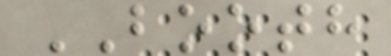BOOTH
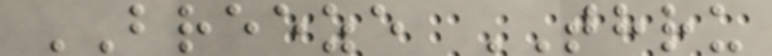BREEZE THRU
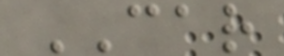CAR
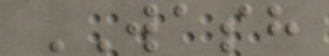WASH
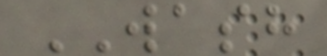WASH
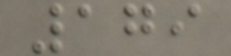179
